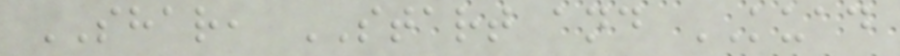SHAR, START and KUAD
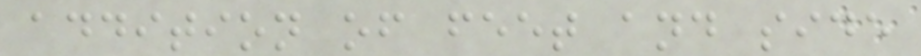addition of feet and side
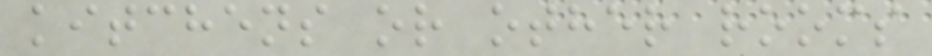kitchens or other rooms
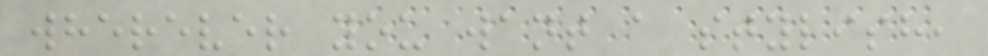wherever you want a stylish,
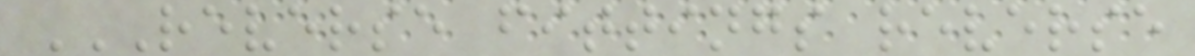REVERSE FITTINGS REVERSE
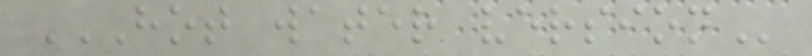HOT WATER VERSION
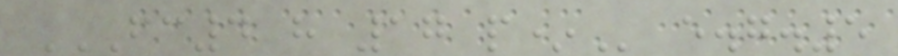FC4 H 17 P* e.g.5
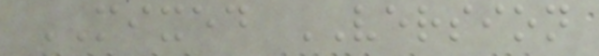MIXED VERSION
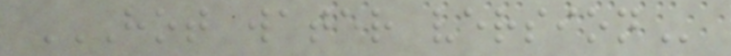HOT WATER VERSION
